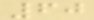60
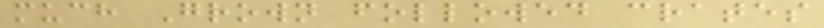much Grown followed crates
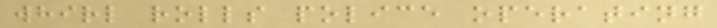whirl rolls police operating
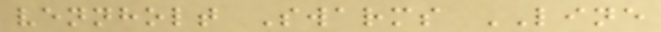vennholt Swarms LINE
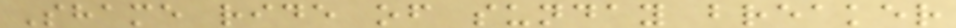Shame ride of sunday breaker
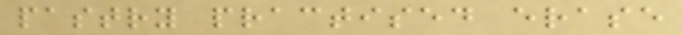pastry practised erase
